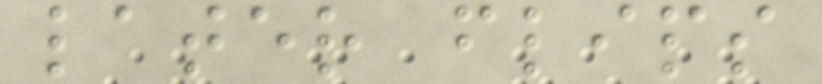later flips
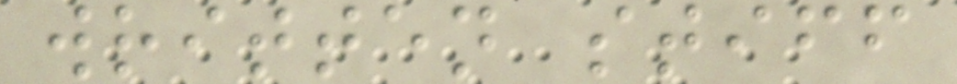written stiff
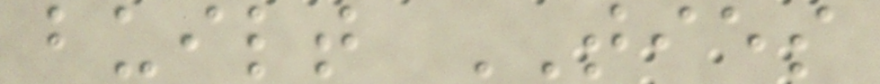built TIES
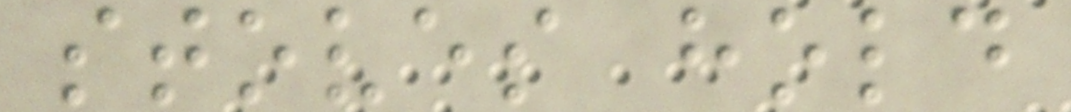stoves hold
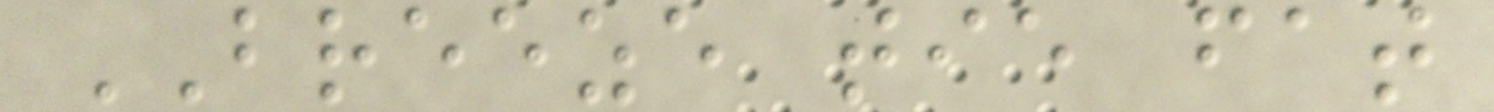BREEZE tie fat
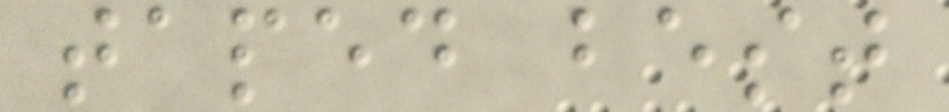taped best
